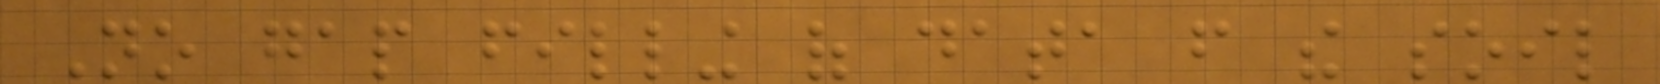No gap filling of data from the soil
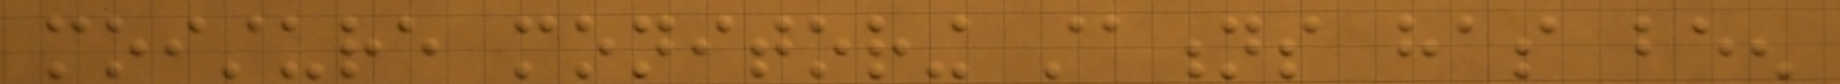moisture monitoring stations has been
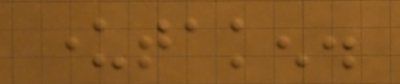undertaken.
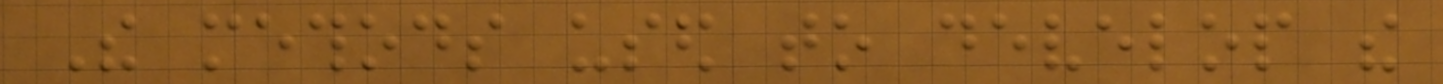The methods used to develop the
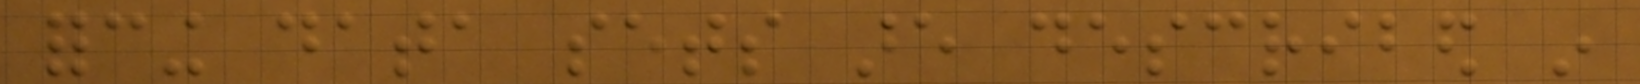forcing data sets are described in
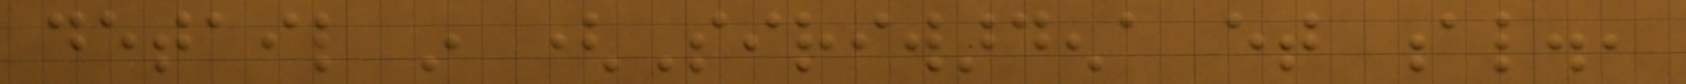detail in (Siriwardena et al.,
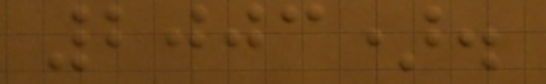2003).
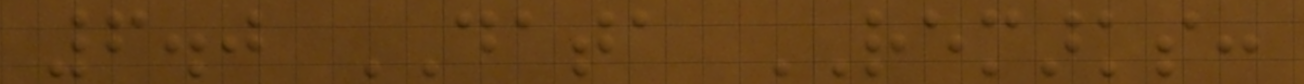6.0 DATA REMARKS:
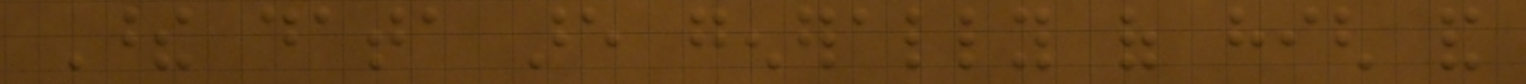These data are generally of high and
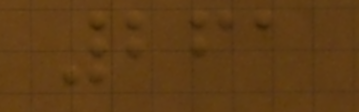261
